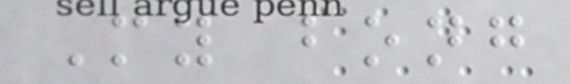My bong
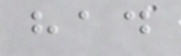had
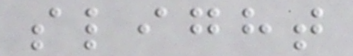slight
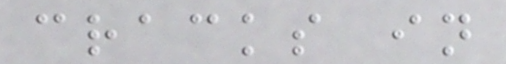cracks in
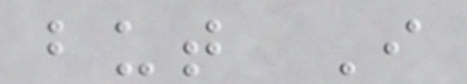but I
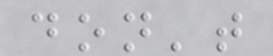don't
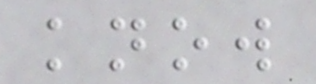know
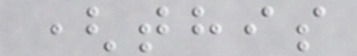(this
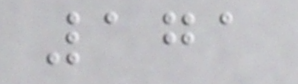171
